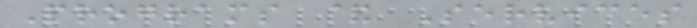Programs & Services
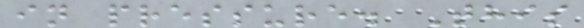in pressure. This
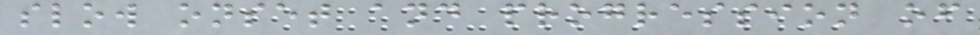slow onset and progression of
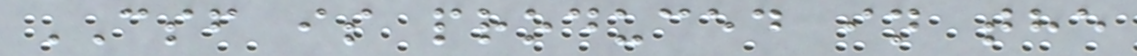CSF is produced in the
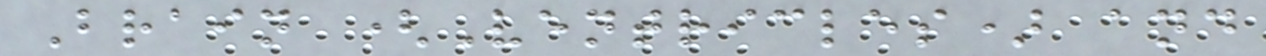Brain (Ventricles) and
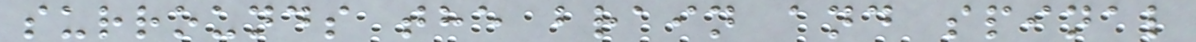surrounds the brain and spinal
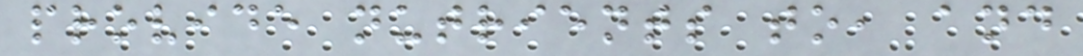provide nutrients to, and
